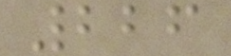226
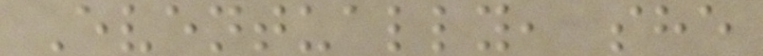Eventually, she
